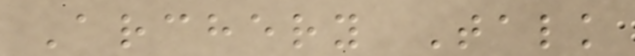Archery Talk
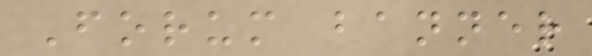Forum banner
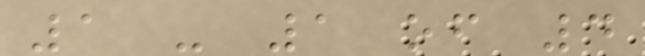1 - 1 of 4
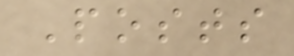Posts
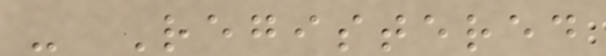- Registered
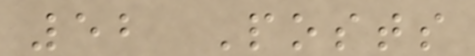52 Posts
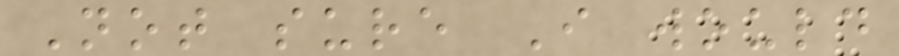Not sure I would
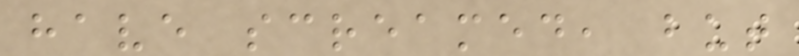have screamed, but
